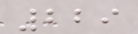229
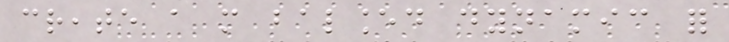create a more balanced dynamic for
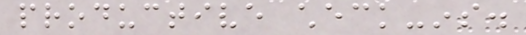productive check-ins.
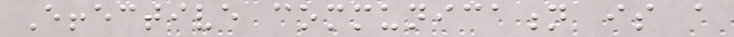Effective communication is a
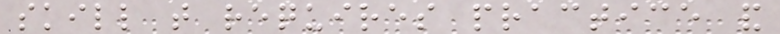skill that requires practice and
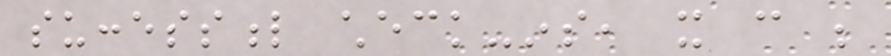successful check-ins, it can be
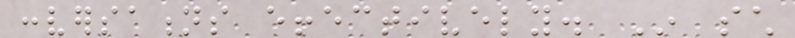conversations effectively. In such
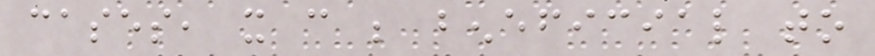cases, it can be beneficial to
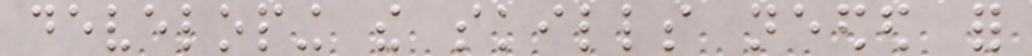developing the skills needed for
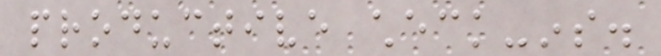productive check-ins.
